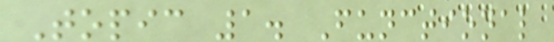Topic 1. Functional
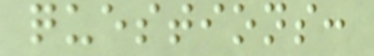questions:
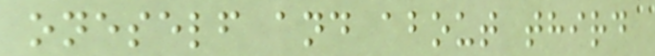oneself and about third
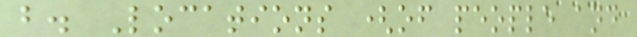b. Locations (of people and
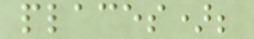places);
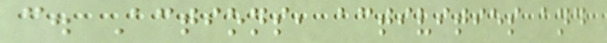c. Actions, activities and
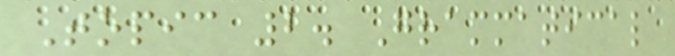Topic 2. Grammatical
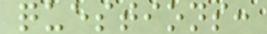questions:
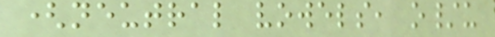(neutral vowels, o/u
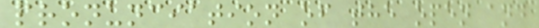pronunciation of the open and
